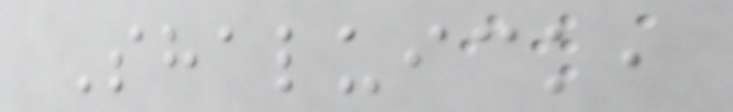Shaluick,
